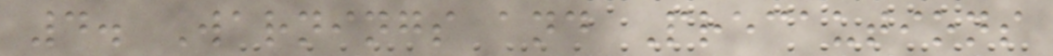4. Warnings and Precautions
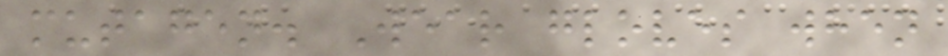mutagen. Wear gloves when
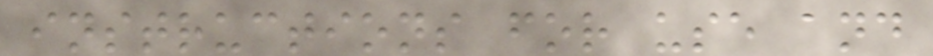instructions for use and
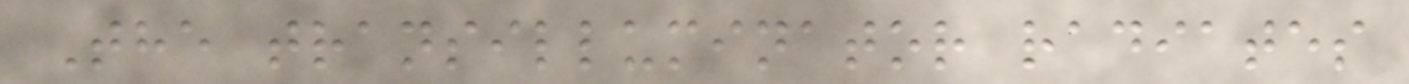The transilluminator radiates
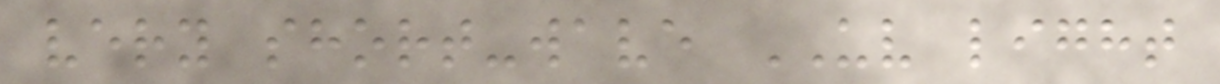very short-wave UV light
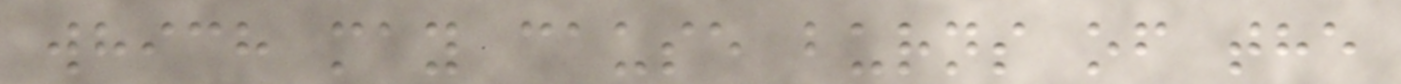which may cause burns of the
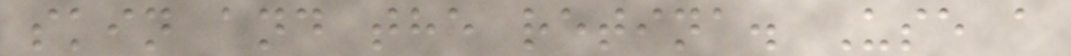skin and the retina. Use a
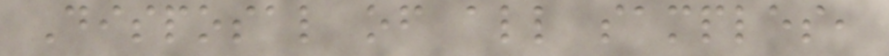Disposal of all samples,
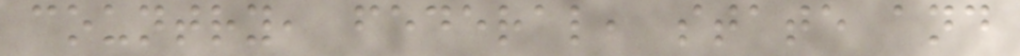country, federal, state and
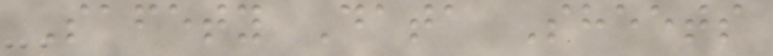Safety Data Sheets
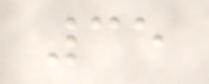35
